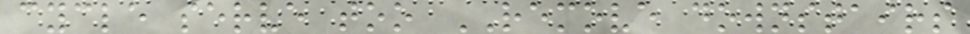cycle serve too REMOVE downstairs
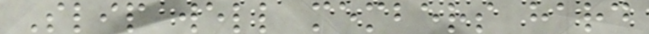Slip well members hard
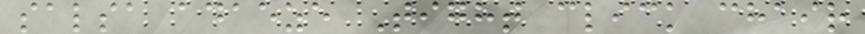salsa adaeze Tight click chair
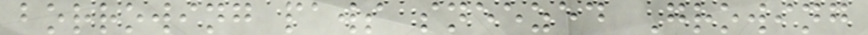borrowing paws sneezed Growing
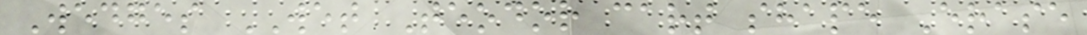Wedges WET Teodor cart shape Erase
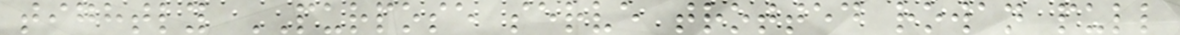tightly PURPOSE serve trotted rowan pull
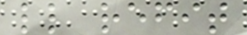ll refit
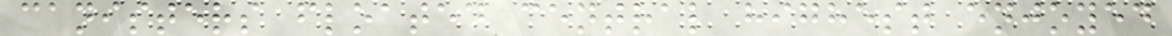canisters floated central highest enjoyed
